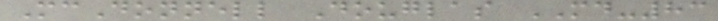McDonnell Douglas MD-83
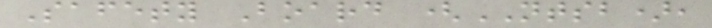Safety Board (NTSB),
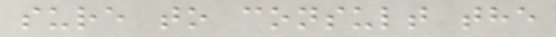sure to consult the
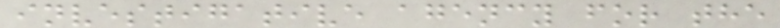investigative agency for the
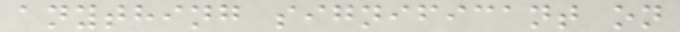anything significant on
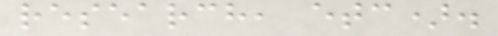research, etc).
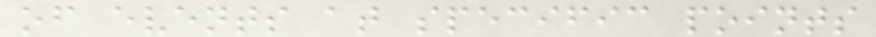of events at specific points
